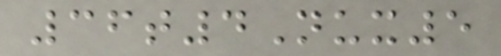36t4Nux5
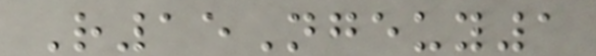R15Ngeuy1
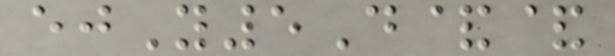ejY5D&&
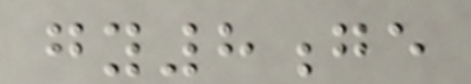gy8ge
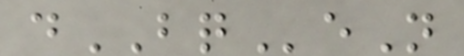dBQeN
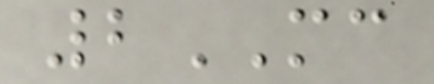2MC
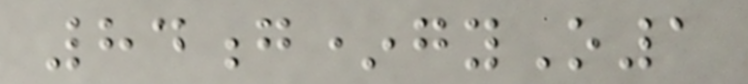84g*gyO1
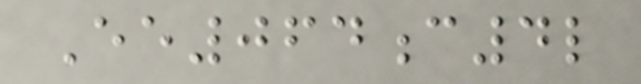Ee064c4l
